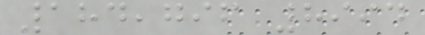184,796 8994
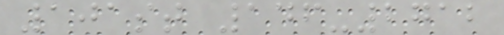101st 146-2712
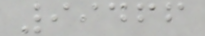99466
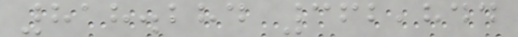818.284 362,844
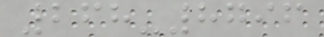268-8796
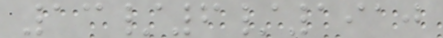13/6/1910
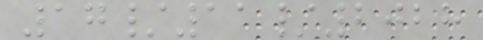17/11/2028
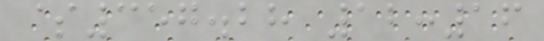$357.28 12:16
